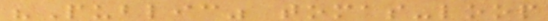"Public" tomas-loop
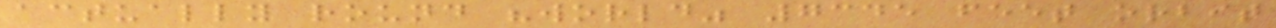actually round "world" 7345 feet orbit
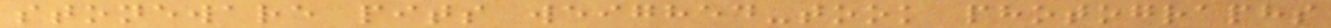stoneware pits weighed-took photographs
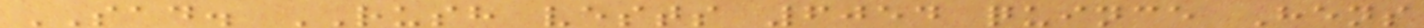SAD. RUSH vests 6054 quince Hens
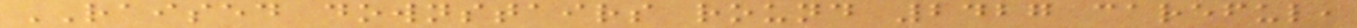RAISED downstairs round 2427 careful,
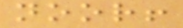noor!
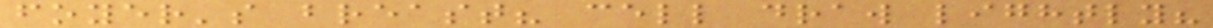foyer's breast? cell draw lightly?
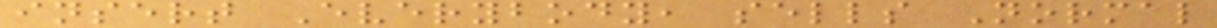insert Everybody, sells Normal
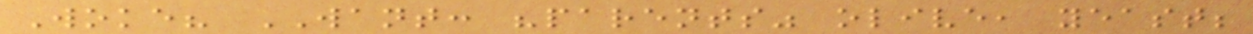Woke? WANT: "parents" olive, yeast;
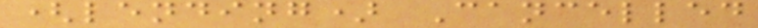(lending) Cancelled
